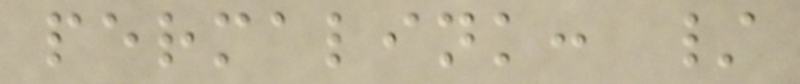permalink: /
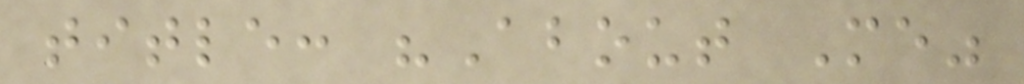title: "About Me"
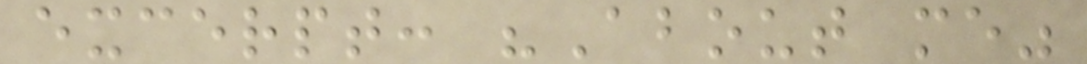excerpt: "About me"
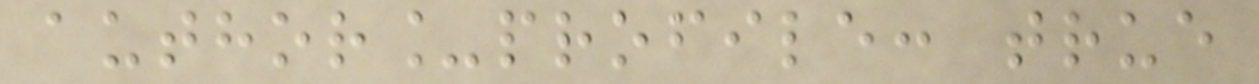author_profile: true
